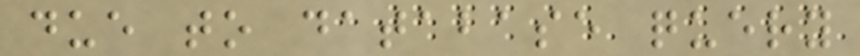due to database query
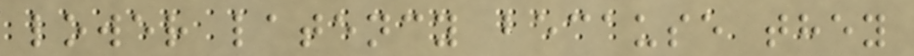lower latency because they
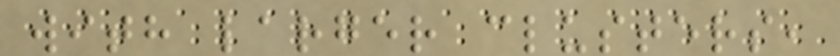with larger clusters,
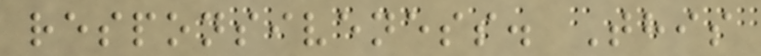responsiveness. This
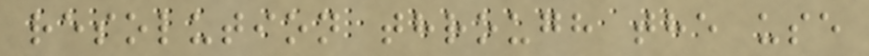resolution through the use
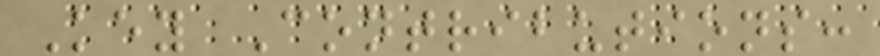Key Contributions:
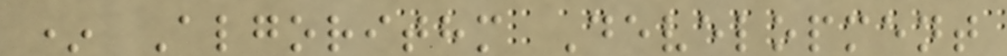* Algorithm Development
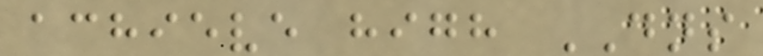achieve high DNS
